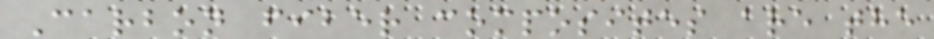Carbon fiber composites are the
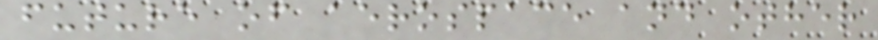future of aerospace and other
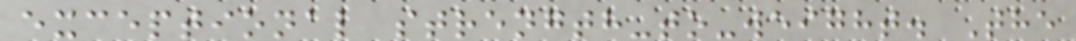exceptional strength-to-weight. The
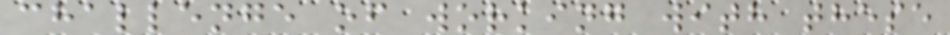challenge of working with these
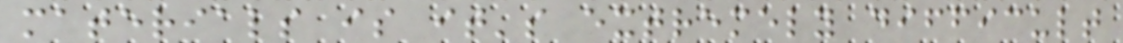materials is it's extremely difficult
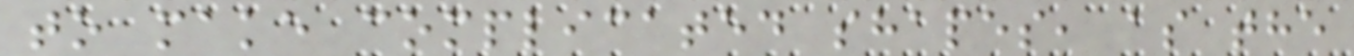to make complicated shapes, as the
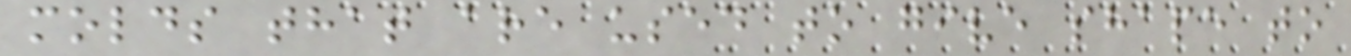molds that are used to give shape to
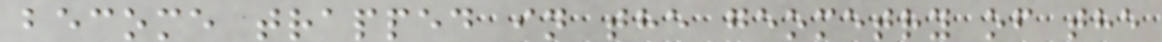become trapped in the geometry of the
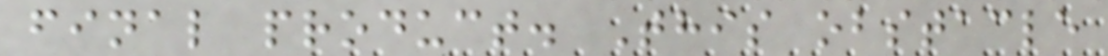final product. This obstacle
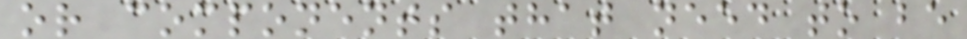or components that need to be
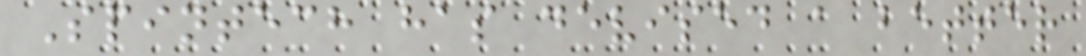Spintech has devised a better
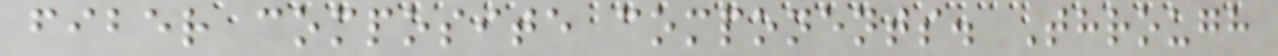fiber composite components. Through
